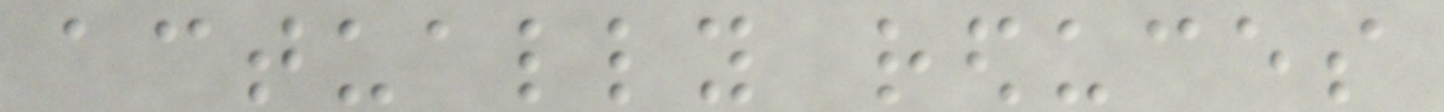actually reduces
